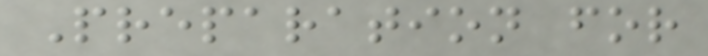Preparation for
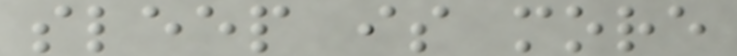sleep is more
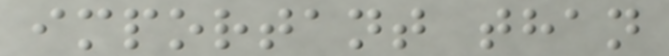important than
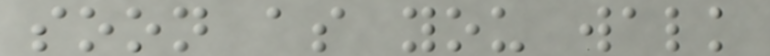soon as you walk
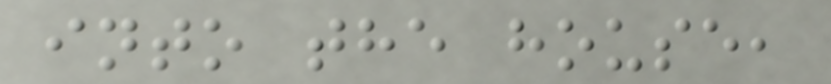into the house,
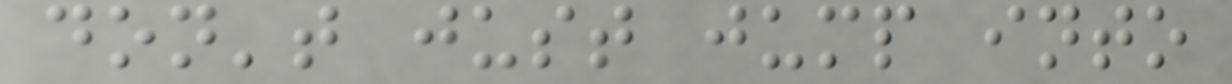don't just jump into
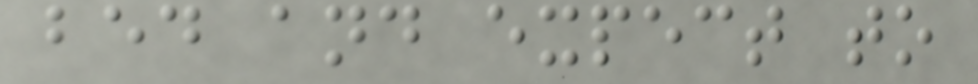bed and expect to
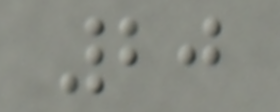20
